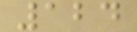124
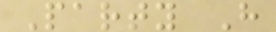Party H
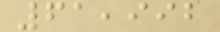61,992
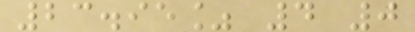23.95% 4 0
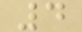4
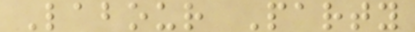Labour Party
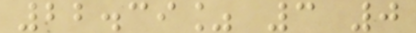22.39% 3 0
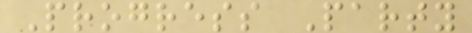Progress Party
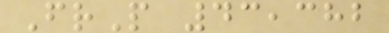FrP 43,382
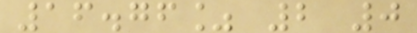16.76% 2 0
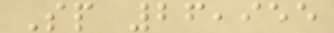Sp 26,955
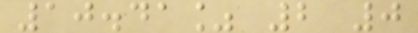10.41% 2 0
